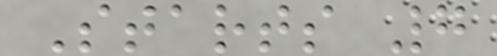Starts 7
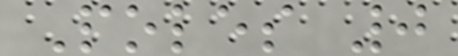Poles 0
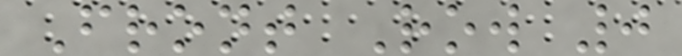Front Row 0
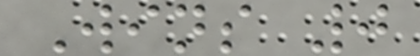Wins 0
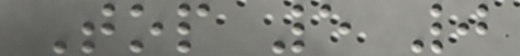Top 5 0
